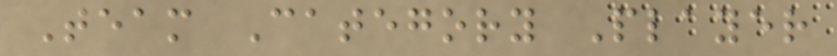Team Category Player
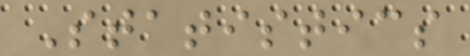Statistics
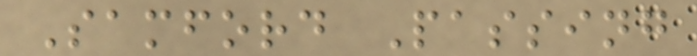Samford Passing
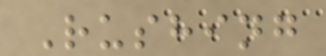Rushing
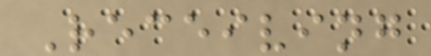Receiving
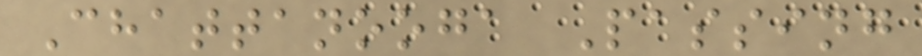Chattanooga Passing
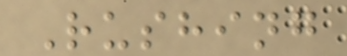Rushing
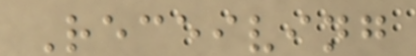Receiving
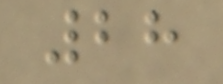28
